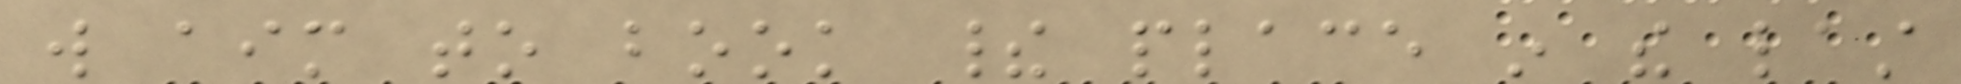will aim to book their place in the last
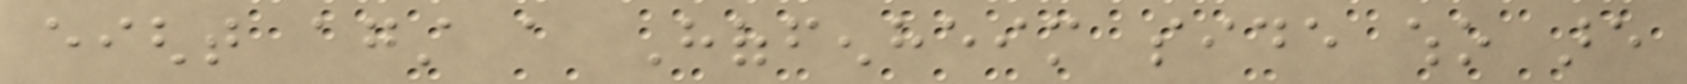eight against a Hoffenheim side who are
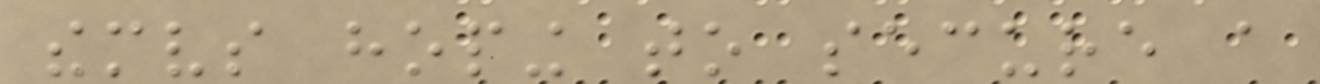themselves hoping to secure a
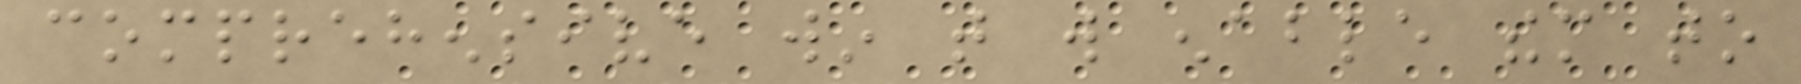comprehensive win that will enable them to
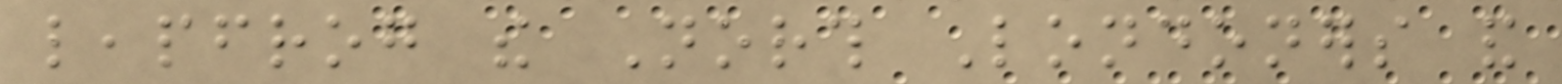leapfrog the North Londoners and
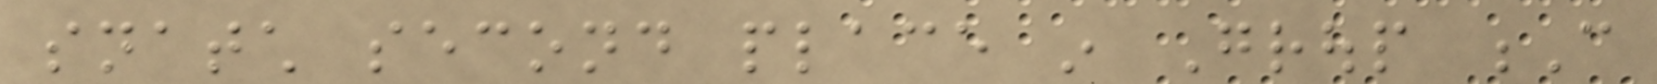snatch second place in Group C
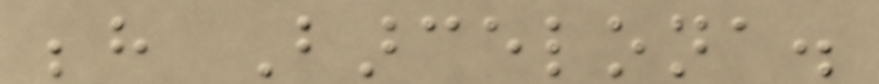behind Barcelona.
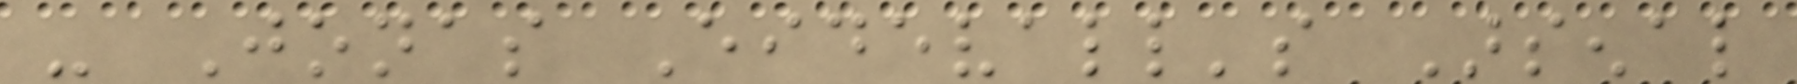- Jonas Eidevall's Arsenal
